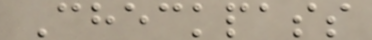Checkpass
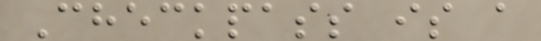Checkpass is a
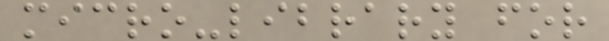micro-library for
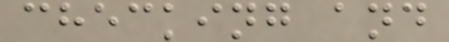checking and
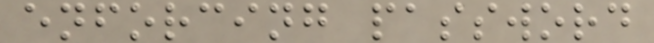enforcing password
